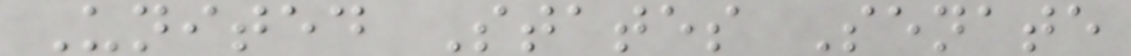United States Senate
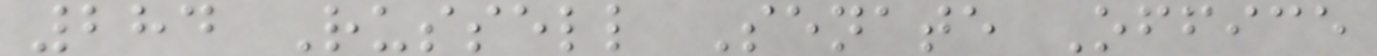284 Russell Senate Office
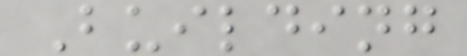Building
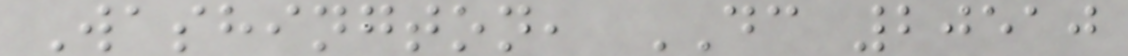Washington, DC 20510
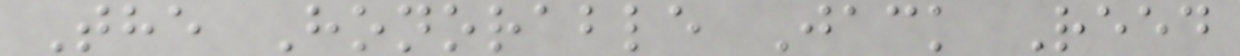The Honorable Jack Reed
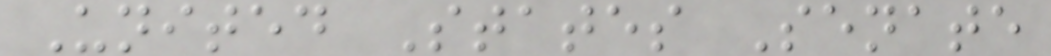United States Senate
